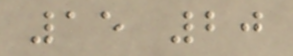15 20
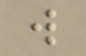w
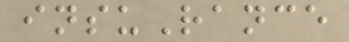insuRance
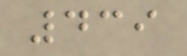439
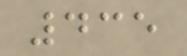435
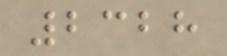2328
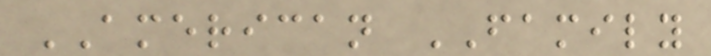AMERICAN FAMILY
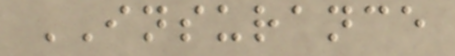INSURANCE
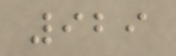929
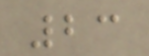23
